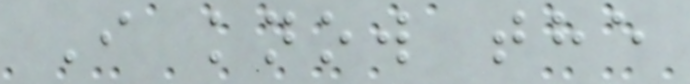I know the
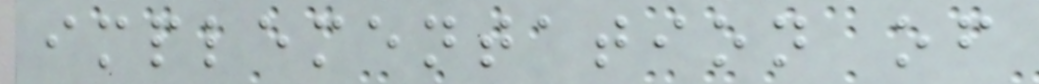implementation of
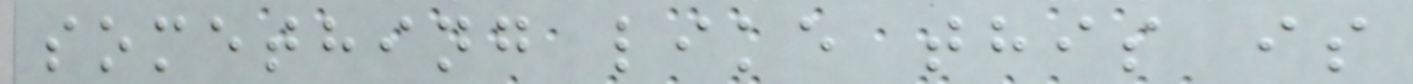something like this is
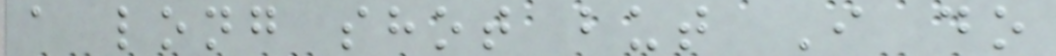a long shot but I do
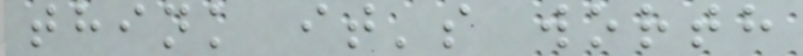think it's worth
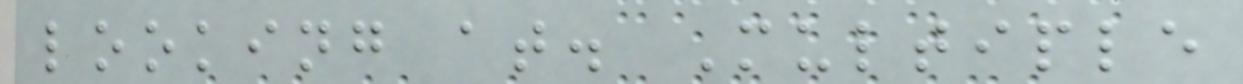looking at. Multiple
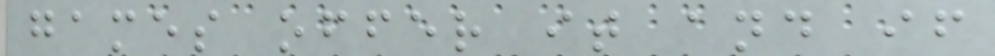games offer it and if
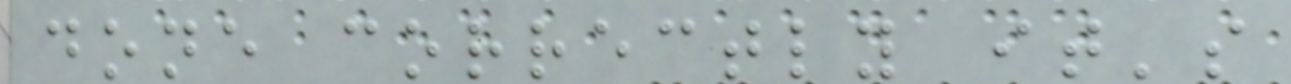done correctly it's
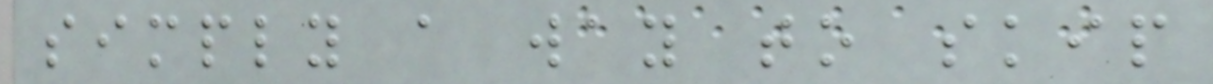simply a way to skip
